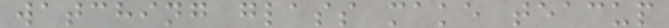watching glass make teacup
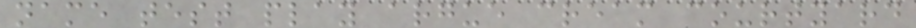name test play argue cream courtyard
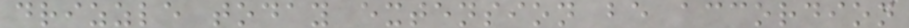drizzle today extension be accordion
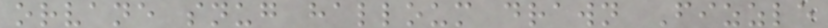orvane snug halloum drawn Fizzle
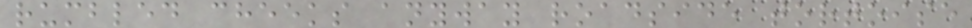rumbled cheeks anyway roadside tortoise
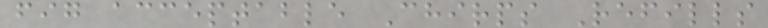fig acceptable Chirps Refills
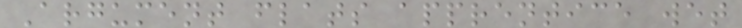Argument flats apprentice wet
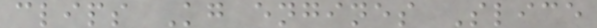clips Kg engines Slice
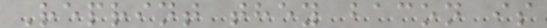Reprint they bacon is
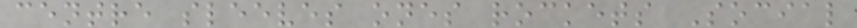centre sleeves ones rockets Social
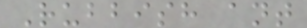Rubbish ant
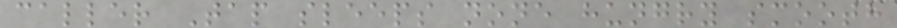caller Tap sleeps none hungry smooth
